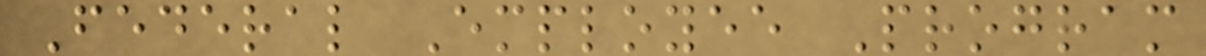Federal Employee Program
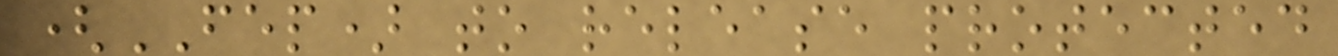(FEP) to release protected
